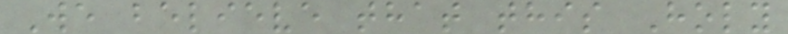We believe that this Holy
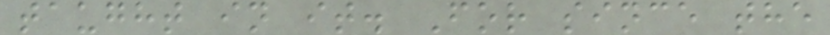taught in it. For since the
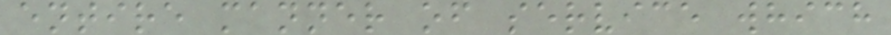entire manner of service which
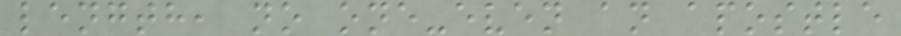length, no one-even an apostle
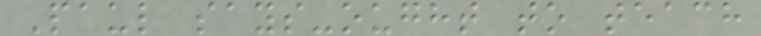Paul says-ought to teach
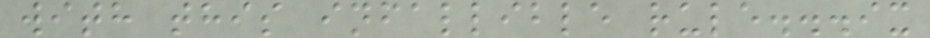with this infallible rule...ix
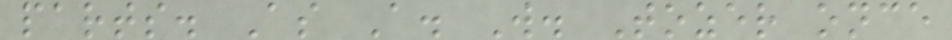parts. As A. W. Tozer once
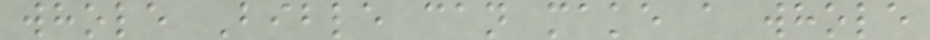whole Bible can make a whole
